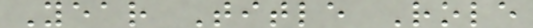Year Title Role
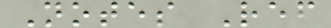Notes Ref
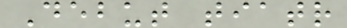Debut tiatr
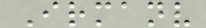Irmanv
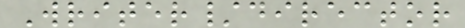Writer/director
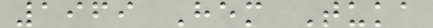1969 Hem Tuka
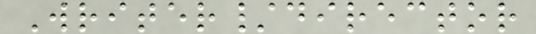Writer/director
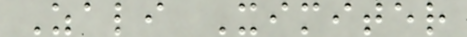Zali Ximiter
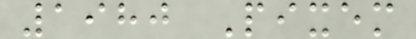1980 Pixem
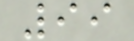99
